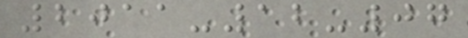2011-12-07
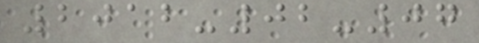2012-02-07
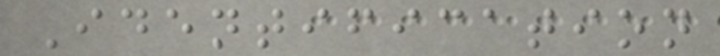Identification
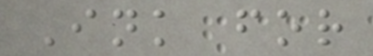Ink for
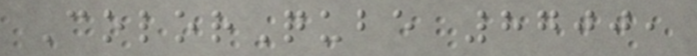ColorQube 8700,
